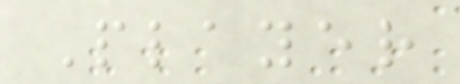Player
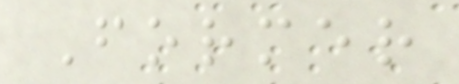Former
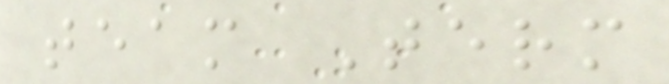team Term
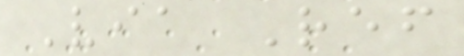Via Ref
